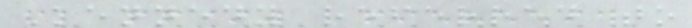Kennedy referred to
